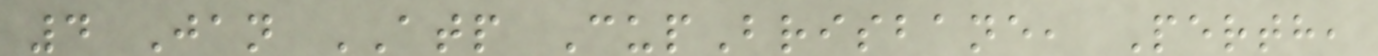4 Jan ATP CupBrisbane, Perth,
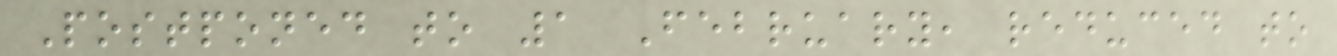Postponed to 1 February, reduced to
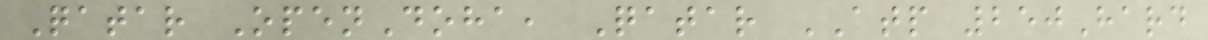Qatar OpenDoha, Qatar ATP 250Hard
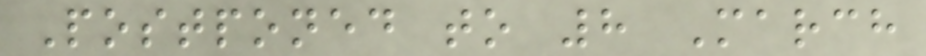Postponed to 8 March
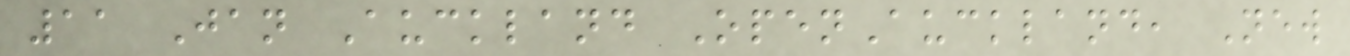11 Jan Auckland OpenAuckland, New
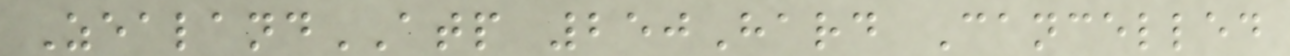ZealandATP 250Hard Cancelled
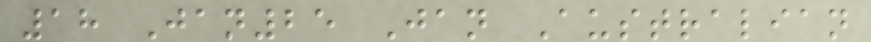18 Jan25 Jan Australian
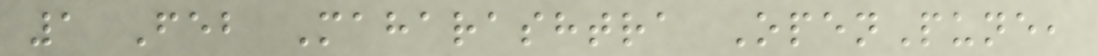1 Feb Maharashtra OpenPune,
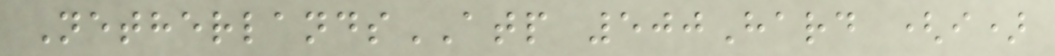NetherlandsATP 500Hard (i)
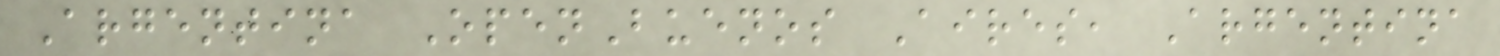Argentina OpenBuenos Aires, Argentina
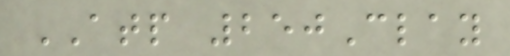ATP 250Clay
